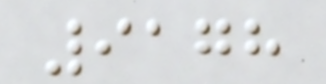9178
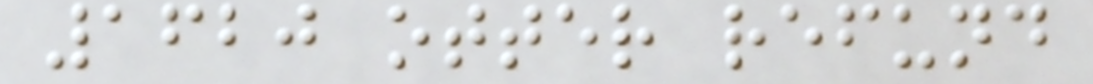1620 otter refund
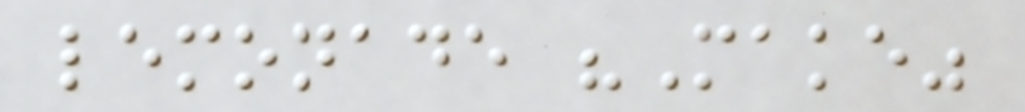lemonade "Make"
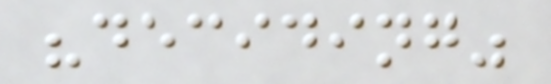"deciding"
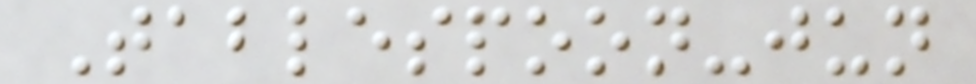Tablespoon-jun
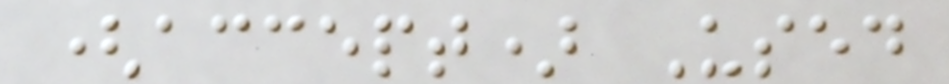(accept) Used
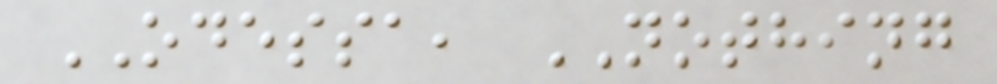ODESSA, NOTHING
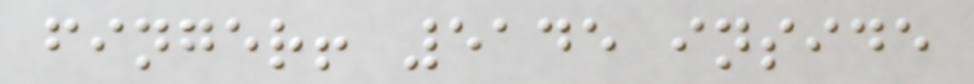finger! 5145 inside
